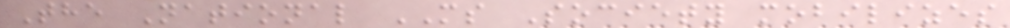The National MS Society mobilizes
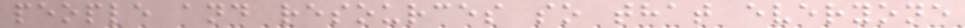people and resources so that everyone
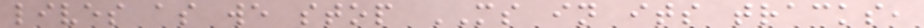lives as we stop MS in its tracks,
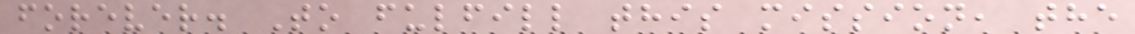forever. To fulfill this mission, the
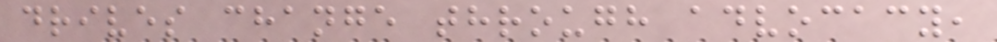drives change through advocacy,
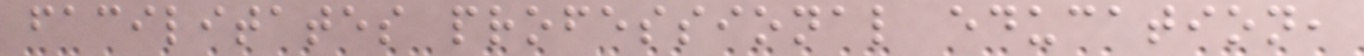facilitates professional education,
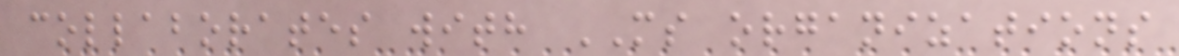collaborates with MS organizations
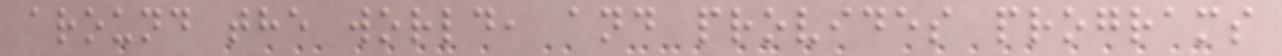around the world, and provides programs
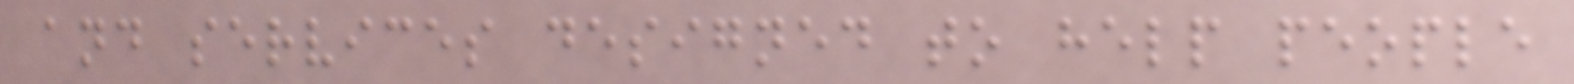and services designed to help people
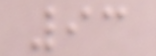93
